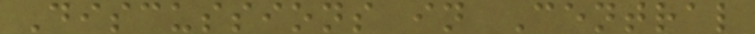Discussions in Central
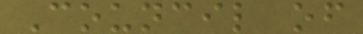Council of
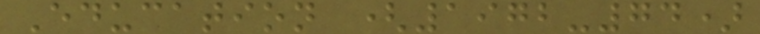Education (1972-74)
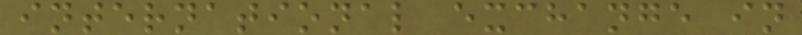international exchange in
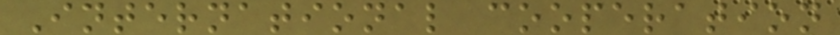International cooperation
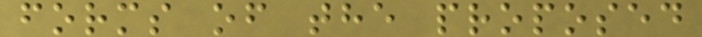forms of the proposed
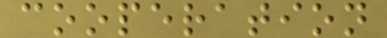cooperation
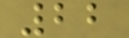22
